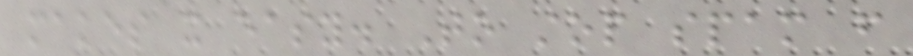makes it easy. To stop spam from
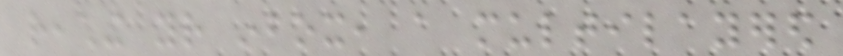reaching your inbox, a multilayered
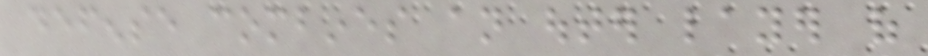defense combines an outer layer of
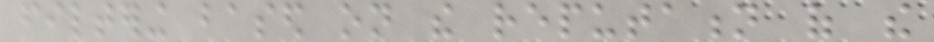filtering based on the reputation of the
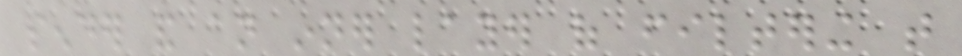sender and an inner layer of filtering that
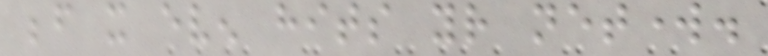before it even hits your network.
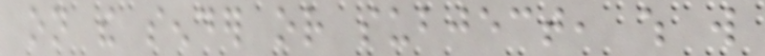on the sender or subject, which will
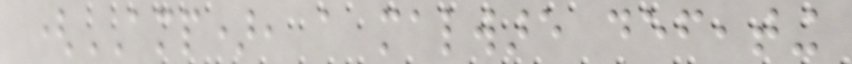(AMP), a malware defeating
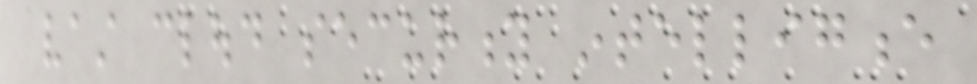vast cloud security intelligence
